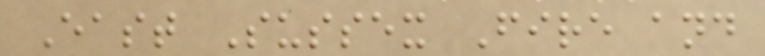East Sussex Fire and
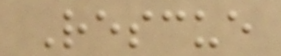Rescue
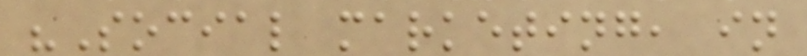"Social marketing, in
